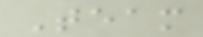Team
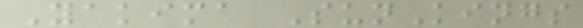Yakima SunKings
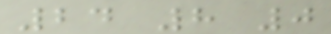24 8 0
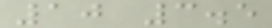10 3.5
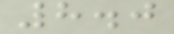8.0
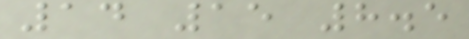14 15 8.5
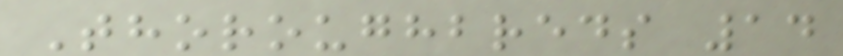Thoroughbreds 14
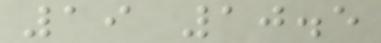19 10.5
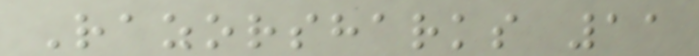Razorsharks 11
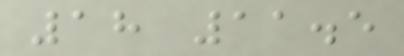18 11.5
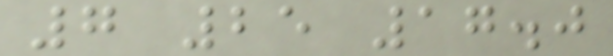7 25 17.0
